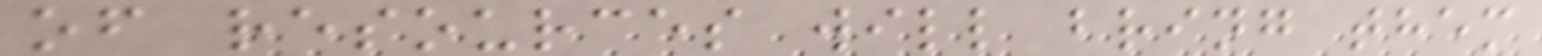of resources will bring them
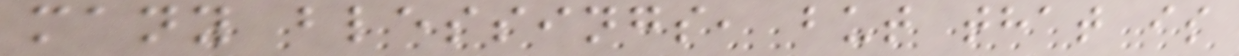many blessings, but that is
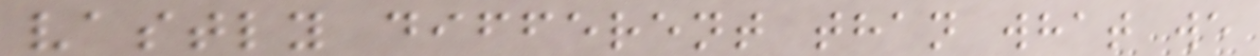vastly different than what we
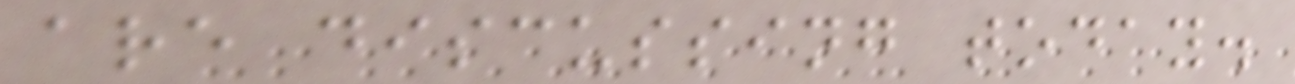are discussing today.
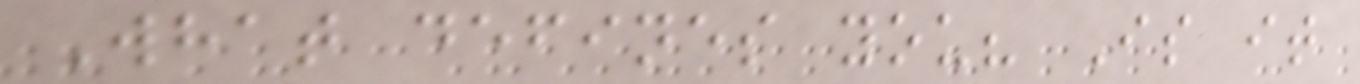What defines you? Is it
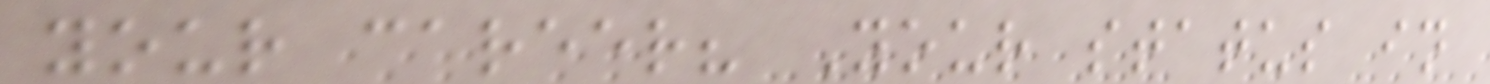your career? Your status in
